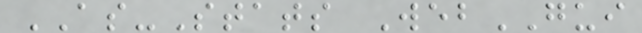AS-Stats WebGUI
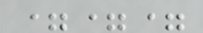===
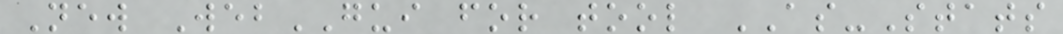New WebGUI for tool AS-Stats
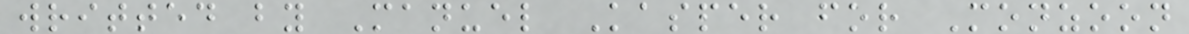writted by Manuel Kasper for Monzoon
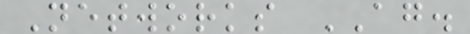Networks AG.
